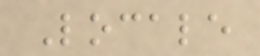Locale
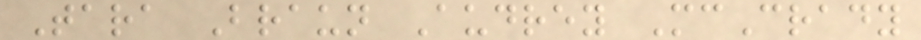Tara Braun Audrey McCrady
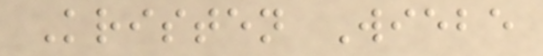Kristen Wiebe
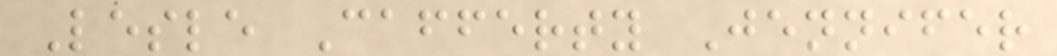Lesle Cafferty Jennifer
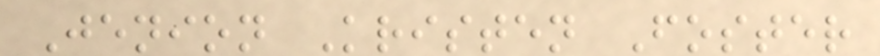Jenion Kristen Foster
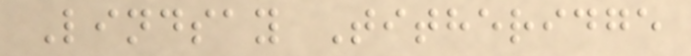Lindsay Titheridge
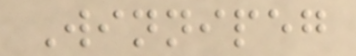Winnipeg
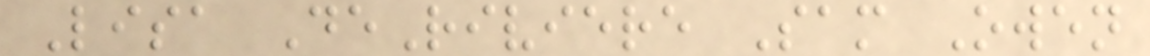Lisa DeRiviere Sam Owen
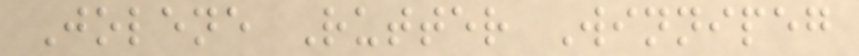Jolene Rutter Winnipeg
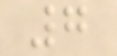7
